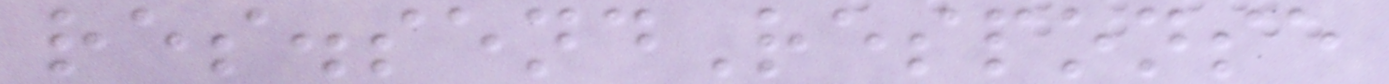res.sendResponse
